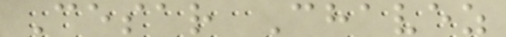Cesar Chavez
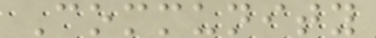Community
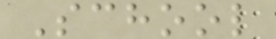School
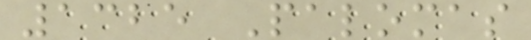1325 Palomas
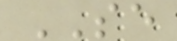SE
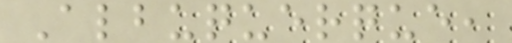Albuquerque,
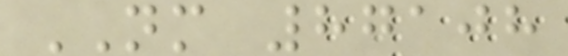NM 87108
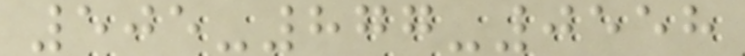505-877-0558
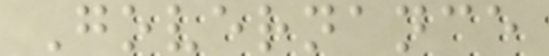Governance
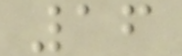16
